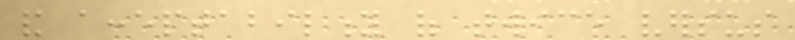and acceptability of twice versus
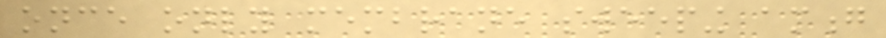once only membrane sweeping among
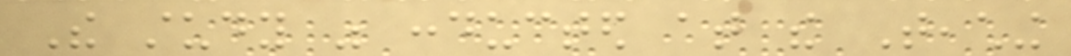The study was conducted at the Teaching
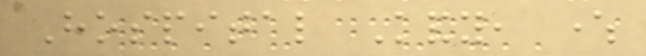Hospital Kandy, where
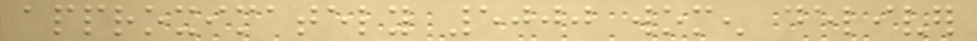approximately 5000 women deliver
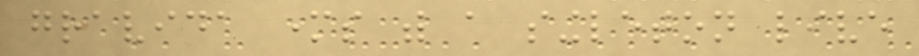gravida mothers with a singleton live
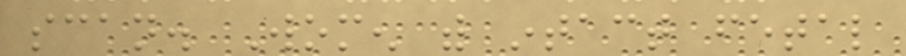scan. Women with intact fetal
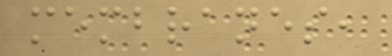membranes,
